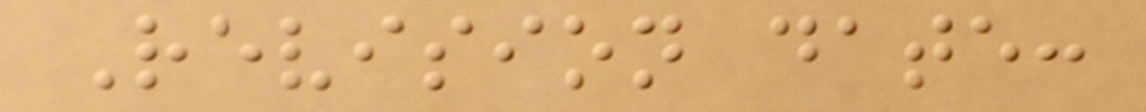Revision date:
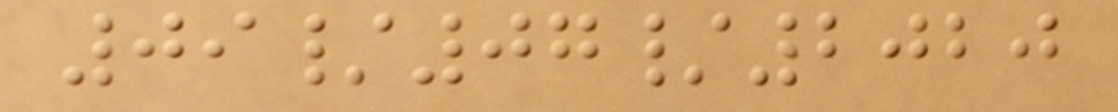09/07/2020
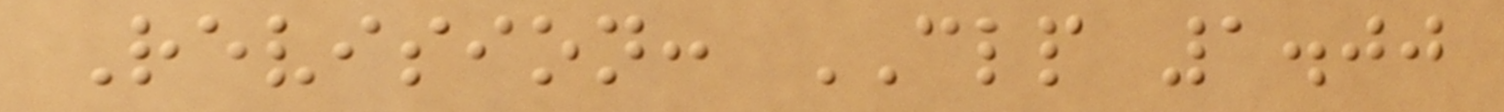Revision: CLP 1.00
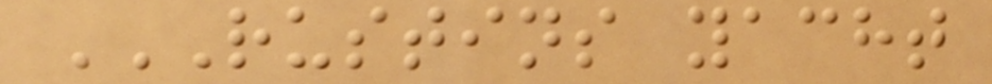RUSTINS YACHT
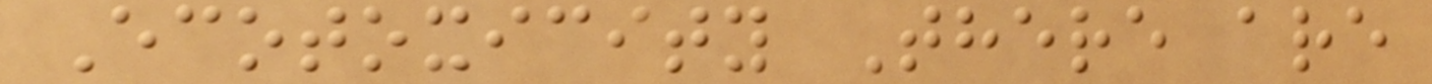Ecotoxicity There are
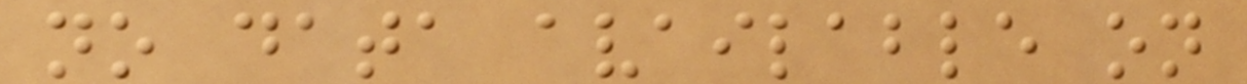no data available on
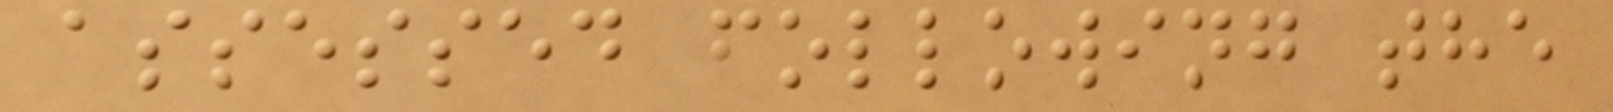assessed following the
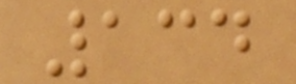134
